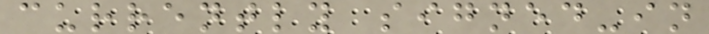currently signed-in
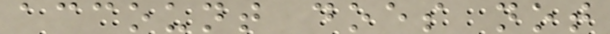account does not
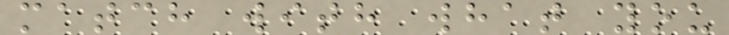match with what you
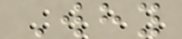Why
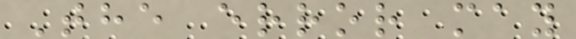The error may
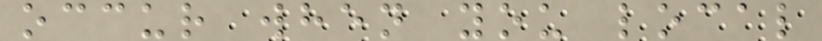occur when you local
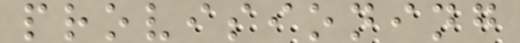provisioning
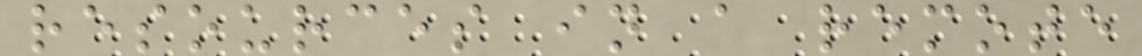resources in a remote
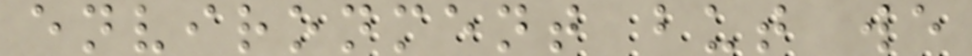environment but we
